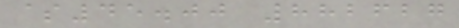$45.00 882627
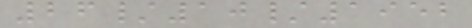26/10/1952
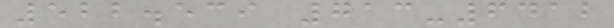522.539 713-6412
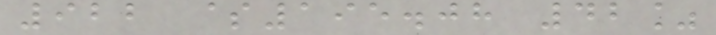922 $195.08 42%
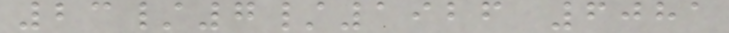23/7/1926 6081
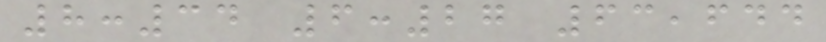8:34 6:27 63,644
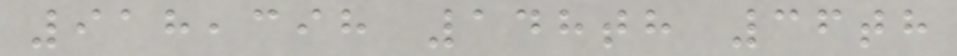918,398 148th 36th
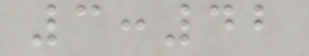3:42
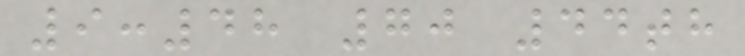9:48 70 44th
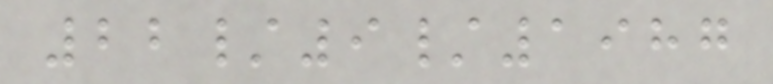22/9/1987
